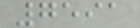7591
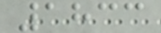1833
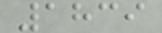1839
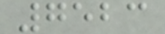7523
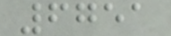6751
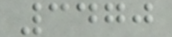3470
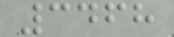3468
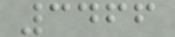3466
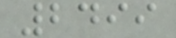2499
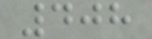408
